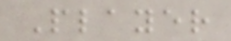Player
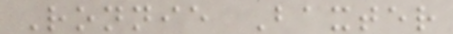Ronnie Baxter
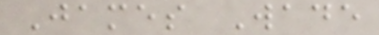James Wade
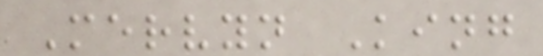Mervyn King
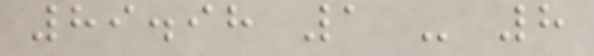89.98 1 - 8
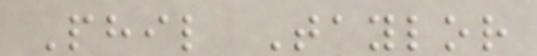Phil Taylor
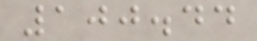100.44
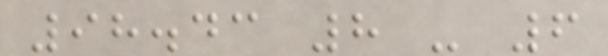98.43 8 - 6
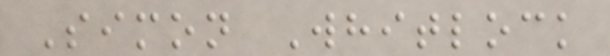Simon Whitlock
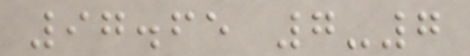97.65 7-7
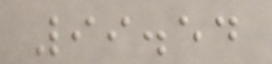99.54
